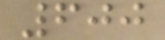600
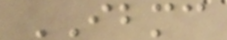IBMC
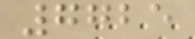7725
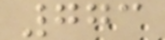773
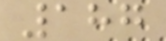187
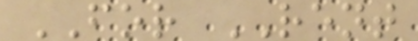FOR RENT
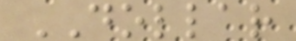DOLLAR
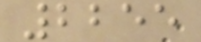2255
